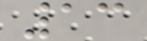13
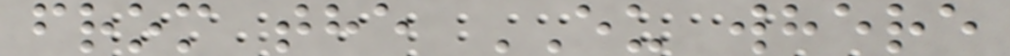from the EU where
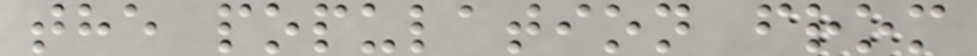the population from
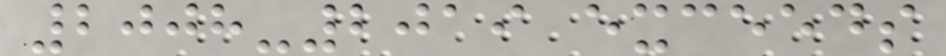2008-2019 exceeds
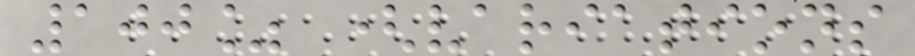100% (variations
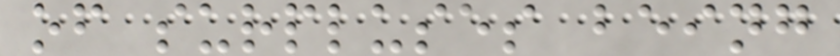of surpluses being
